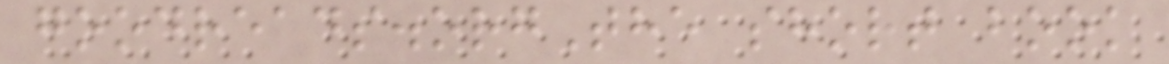goodreads.orgThe short book
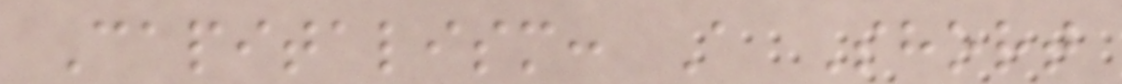Capitalism: A Short
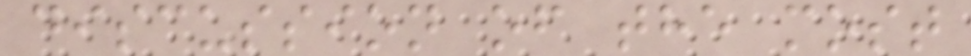discussion of the most
